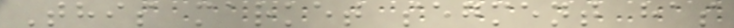This market segment has
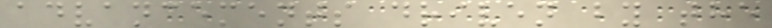advancements driven by the
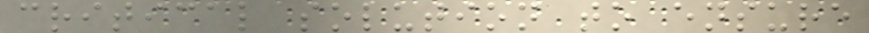critical solution to ensure
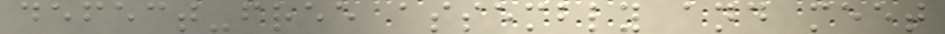defect-free assembly and meet
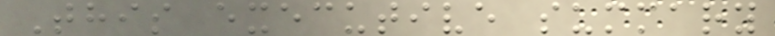This executive summary
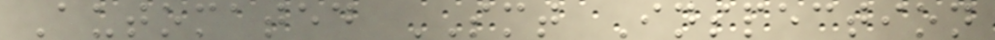Automated SMT Inspection
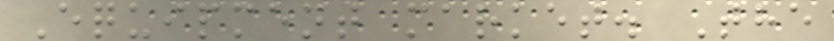Equipment market. The
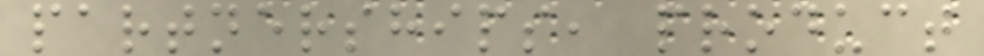partnerships, product
